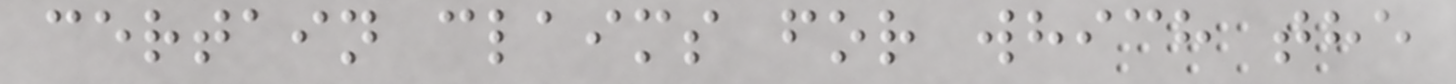certain claims for which the
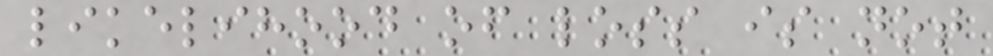likelihood of loss is not
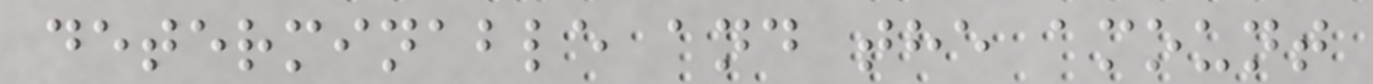determinable and the amount
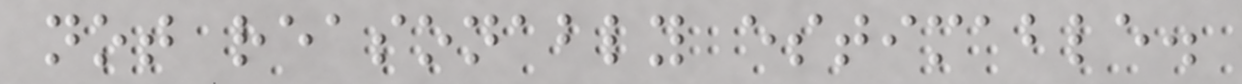not reasonably estimable.
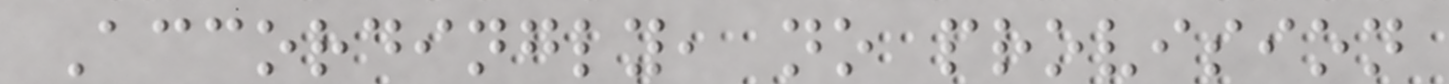Accordingly, no provision
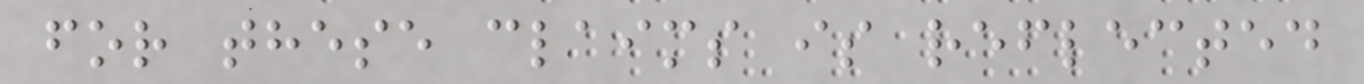for these claims is reflected
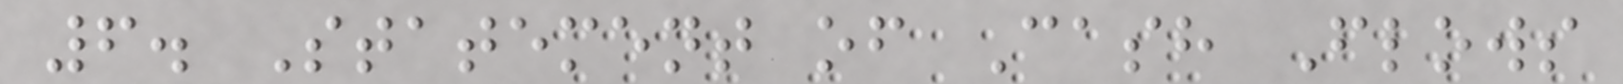6. Statement of Cash Flows
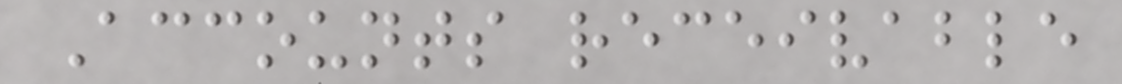Accounts receivable
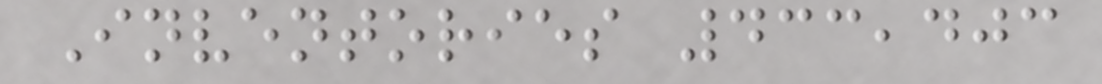Inventories 433,403
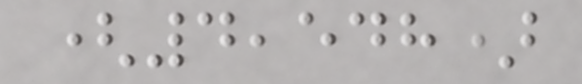(4,548)
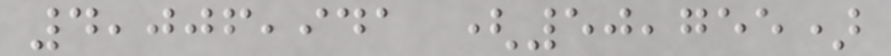4,006,941 (50,755)
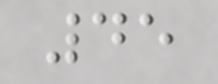45
